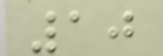10
